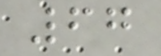67
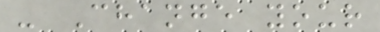- Change your
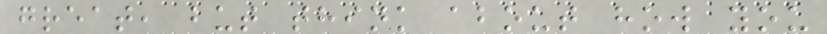great, but think about how you
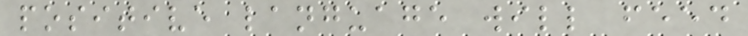positive language will feed
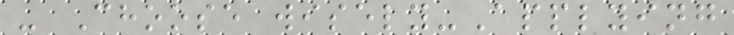- Choose wisely-Applying
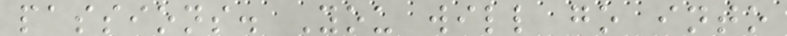passions. You will go into
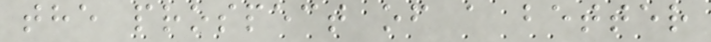the prospect of a better
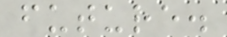future.
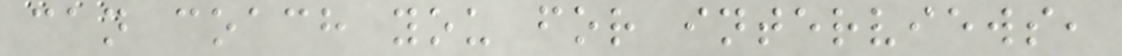can coach you for interviews,
